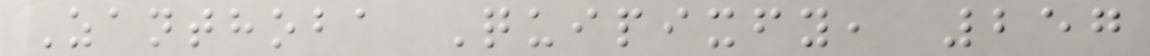Zanthoba Quipixfy, 257
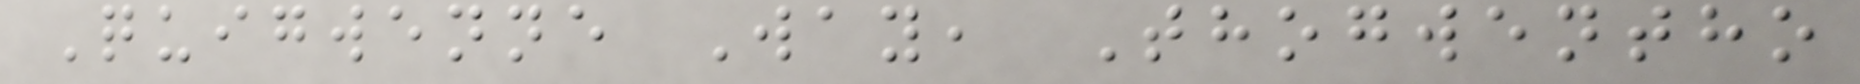Quigwenne Way, Thogwentho
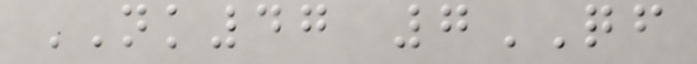NK47 7QF
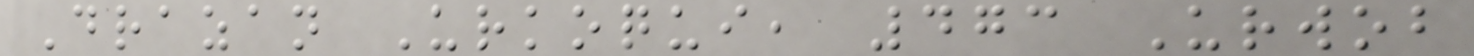Drazan Urkoqui, 473 Urwob
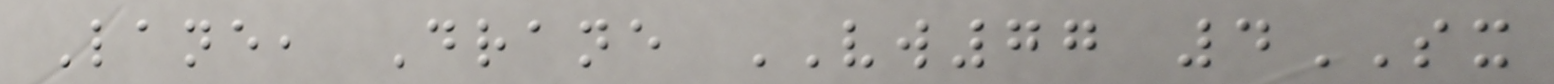Lane, Drane VW77 4SX
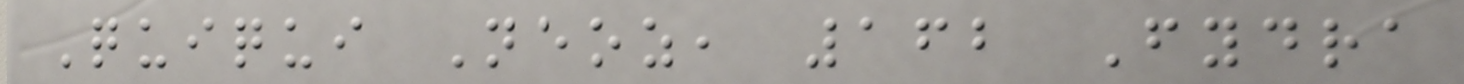Quiqui Neoz, 162 Fydra
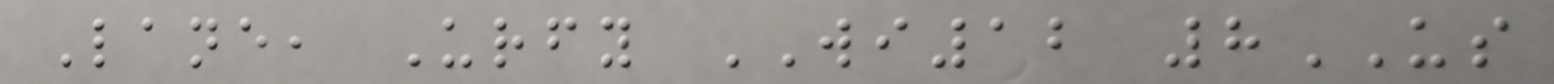Lane, Urfy WI12 8US
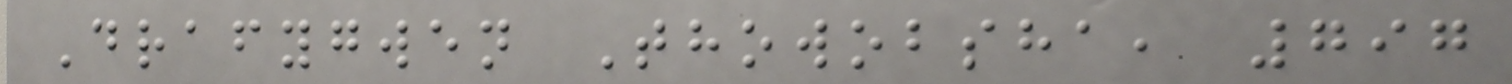Drafygwen Thowobsha, 797
